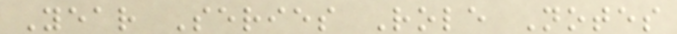Year Series Role Notes
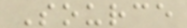Source
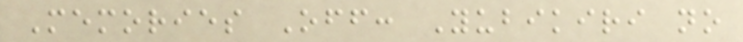Memories Off: Yubikiri no
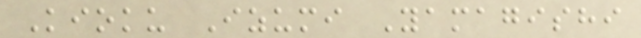Kioku Izumi Yamagishi
